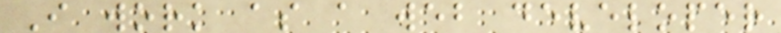I work as a web developer
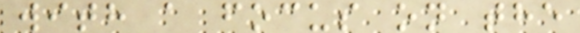with a focus on the
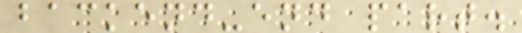backend-end part.
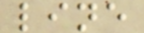line
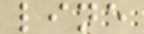line
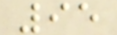95
